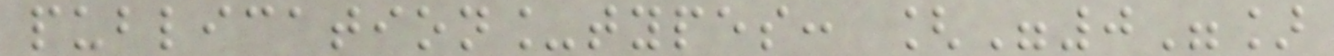publication_types: ["0"]
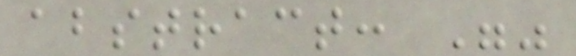abstract: ""
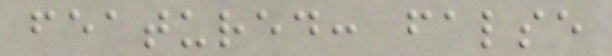featured: false
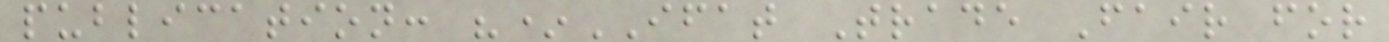publication: "*IFAT Trade Fair for
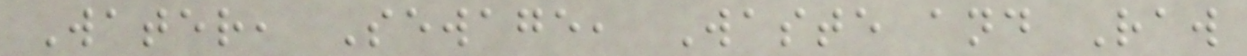Water, Sewage, Waste and Raw
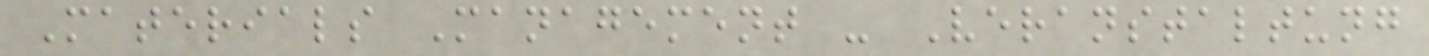Materials Management - Veranstaltung
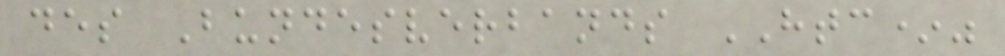des Bundesverbands HTC*"
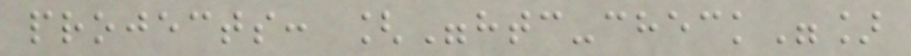projects: ["htc-check"]
